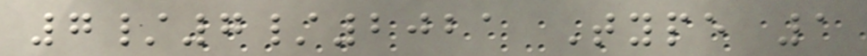7/7/2021 Type 1
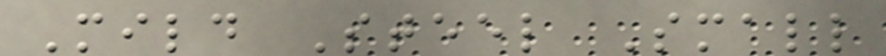Mild Steel Small
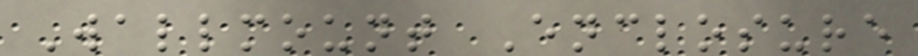Wallmount Enclosure
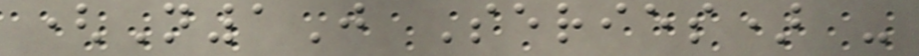(N1J Series) -
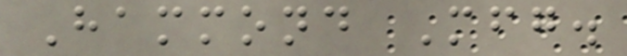Hammond Mfg.
